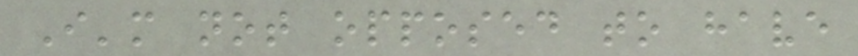I'm not opposed to have
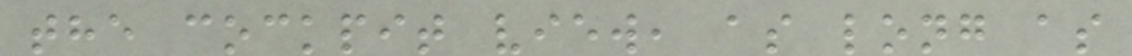the cockpit view, as long as
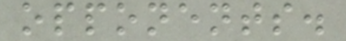opponents.
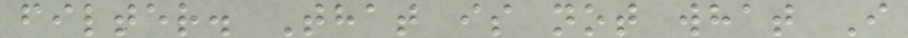filter. That is not what I
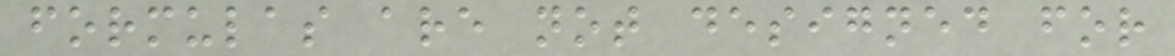formulas are not designed for
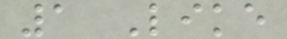1 Like
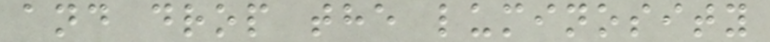and drop the luminosity
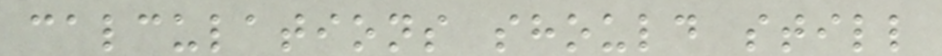calculations should still
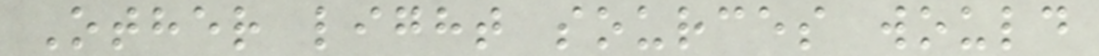Other light sources would
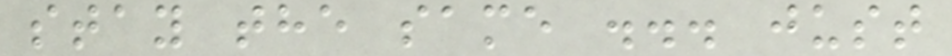stay the same ... just
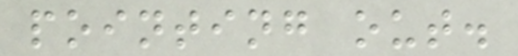pointing out.
